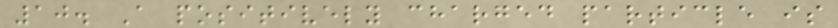10. A positively charged particle is
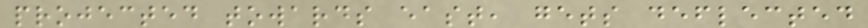projected towards east, gets deflected
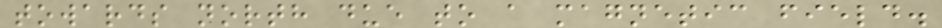towards north due to a magnetic field.
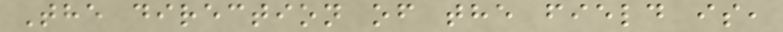The direction of the field is,
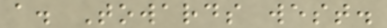a. Towards west.
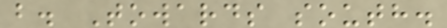b. Towards south.
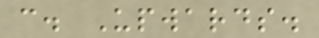c. Upwards.
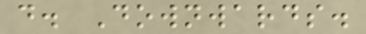d. Downwards.
